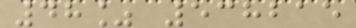48% 538215
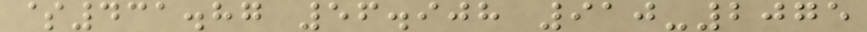$431.87 56.908 910-2075
